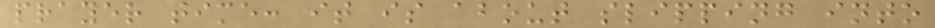prayer time: it is about slipping into
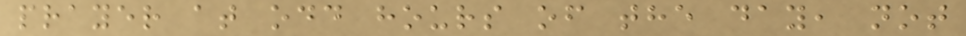prayer at odd hours of the day, not
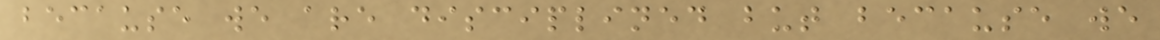because we are disciplined but because we
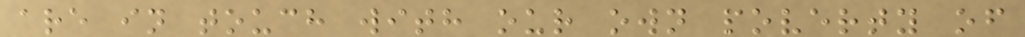are in touch with our own poverty of
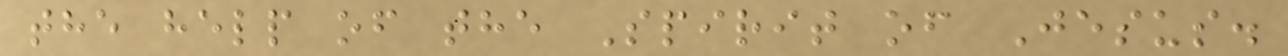the help of the Spirit of Jesus.
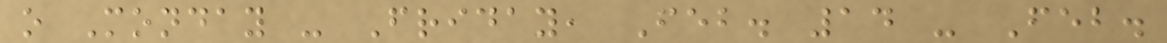o Monday - Friday, Feb. 14 - Feb.
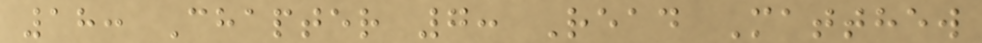18: Chapter 7: Read Matthew
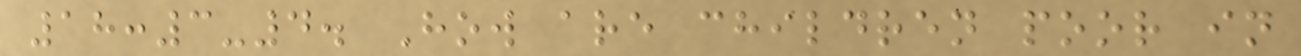18:3-4. How are children poor in
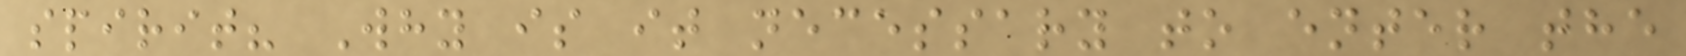spirit? Why is it necessary to enter the
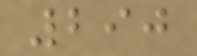290
